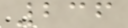236
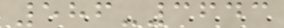586-3643
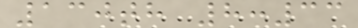130th 8:33
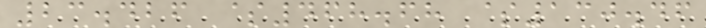23.426 $468.68 $130.46
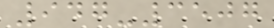947-3507
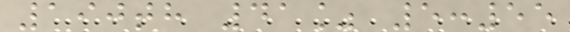190th 41% 5:55
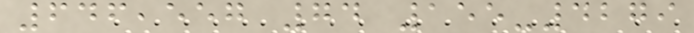646,557 74 155-4279
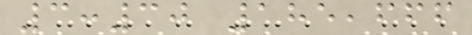3:30 185,666
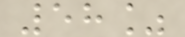58%
